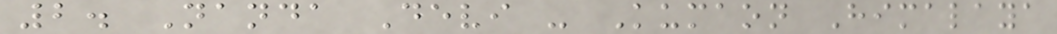2. Nanda Devi - Kumaon Himalaya
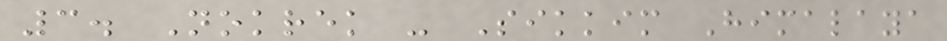3. Nokrek - Sikkim Himalaya
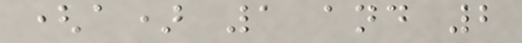(a) 1 and 2
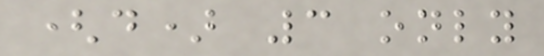(d) 3 only
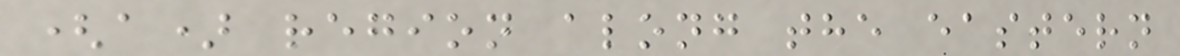(a) region along the eastern
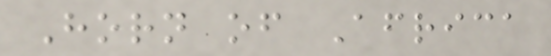Horn of Africa
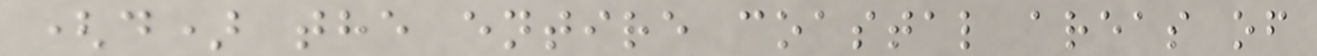(d) the entire coastal areas of
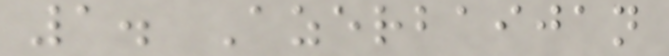1. Azerbaijan
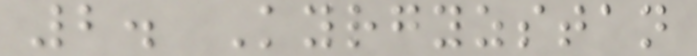2. Kyrgyzstan
